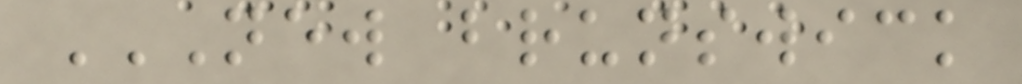NEW BRUNSWICK
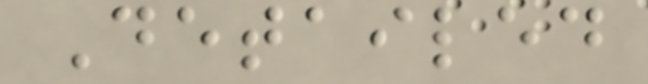Detailed
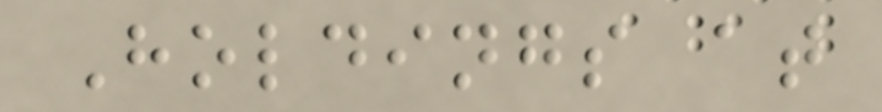Holdings at
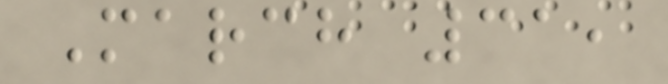March 31,
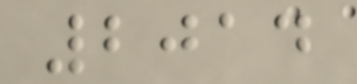2014
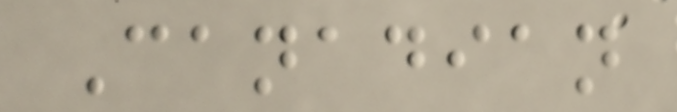Canadian
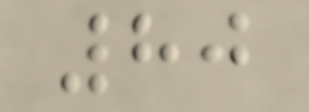80
